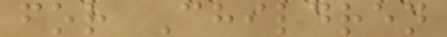for Children
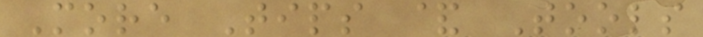More Tips & Tools
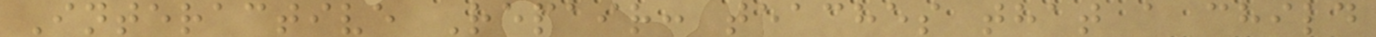Interactive Repair: teaches that a child
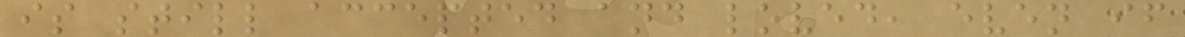is still accepted and loved, even if
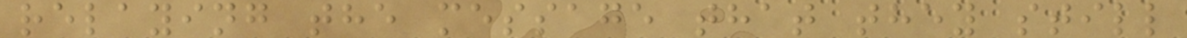relaying the message that they still
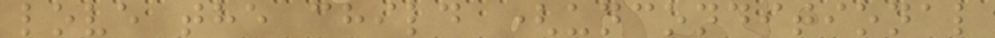love the child (unconditional
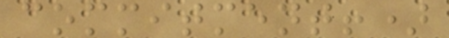commitment!)
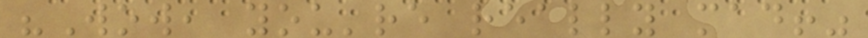"Wow, you're really mad!"
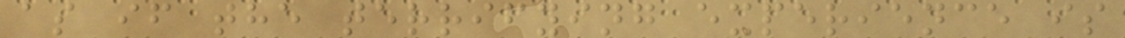as if the terrifying experience is
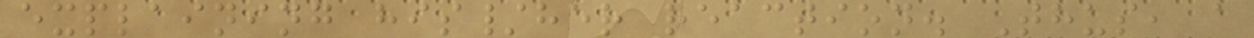explaining his/her reaction. Thus, a
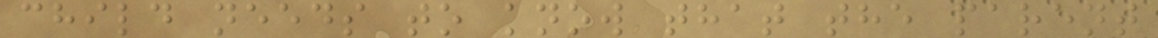child needs to know that the parent
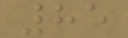85
